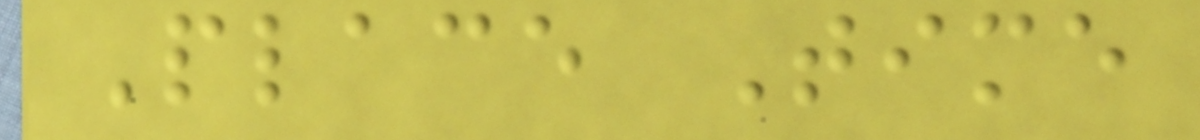Place Time
